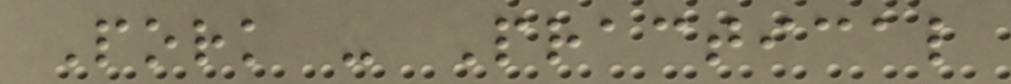Pork - Practical
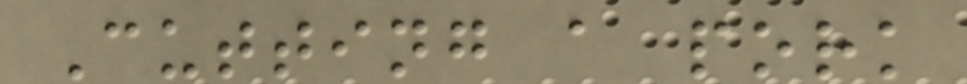Cutting a pork
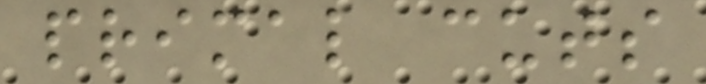primal cuts
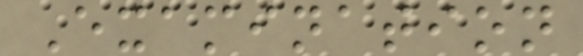Examination
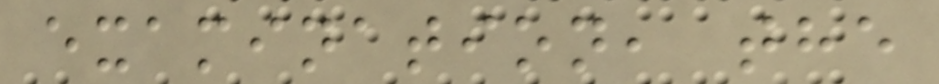examination, the
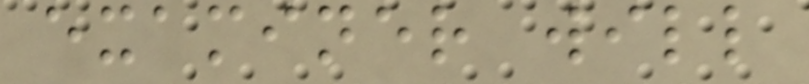examiner will
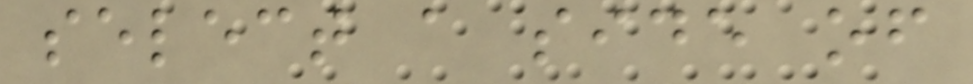select a side of
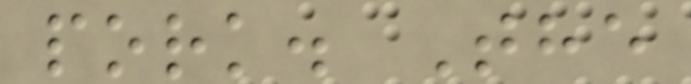pork. The
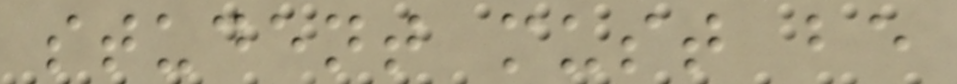student must be
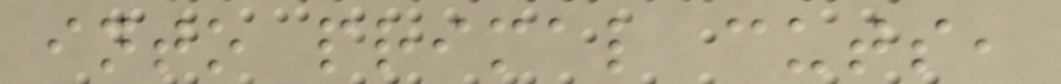into primal cuts,
